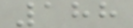188
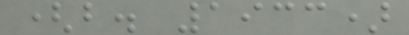(b. 1933)
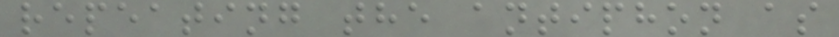repeating the antiphon as
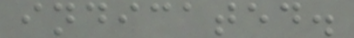indicated.
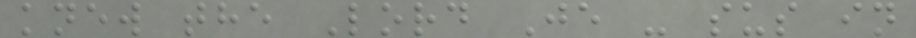knew the Lord Je - sus in
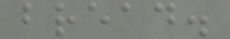bread.
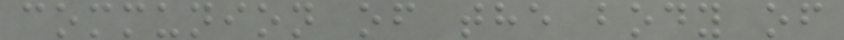communion of the body of
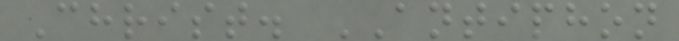Christ. ANTIPHON
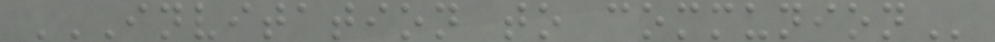INVITATION TO COMMUNION
